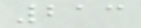213
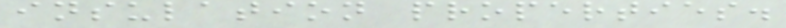insulation properties.
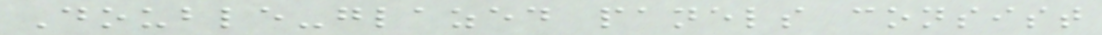Double-glazed panels consist
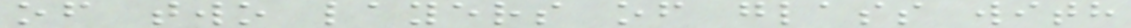of two layers of glass with
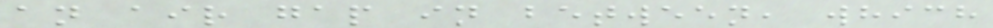an air gap in between, which
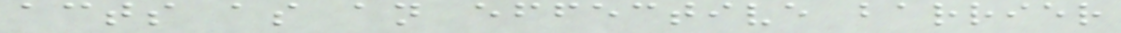acts as an effective barrier
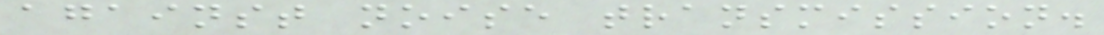against noise transmission.
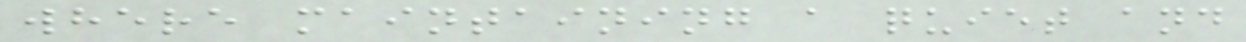where maintaining a quiet and
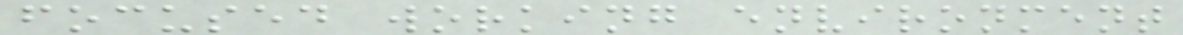focused working environment
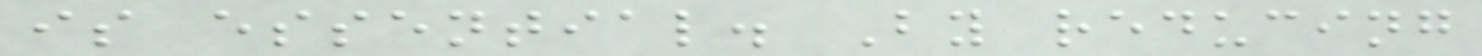is essential. By reducing
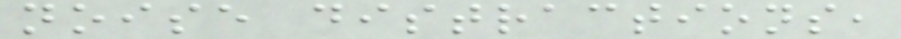noise distractions,
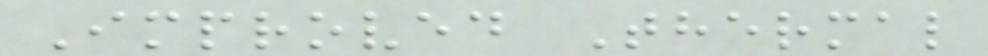Improved Thermal
